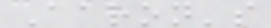Aaron's
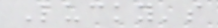Lucky's
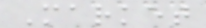Market
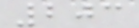203
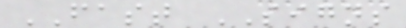FAST SIGNS
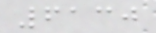6130
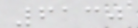6130
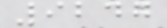9247
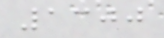1300
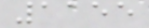1155
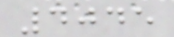4045
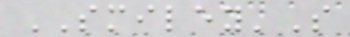SMILEY'S
